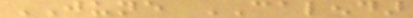JUNE CALENDAR
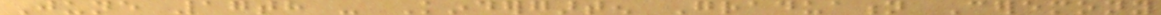June 17th - Kindergarten Graduation Ceremony
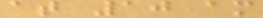at 10 am
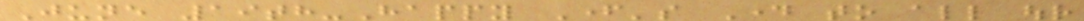June 19th-Happy Father's Day to all our
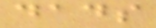dads
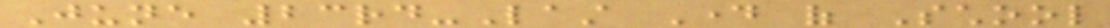June 23rd-Last Day of School
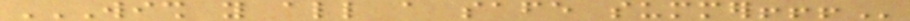WISH YOU ALL A SAFE SUMMER!!!
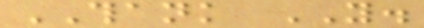THANK YOU.
